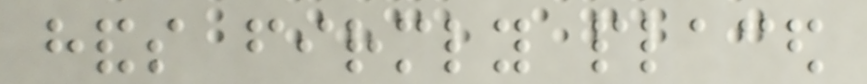hands firmly placed
